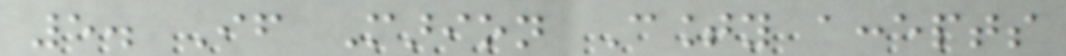5. If Marion County accepts
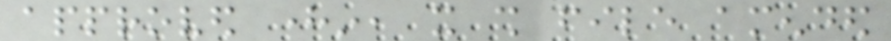approved herein, it shall file amended
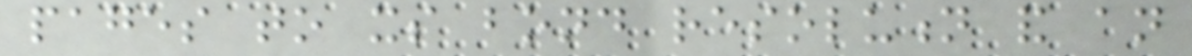pages to its bond resolution and an
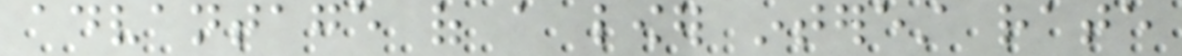advantage of a lower interest rate
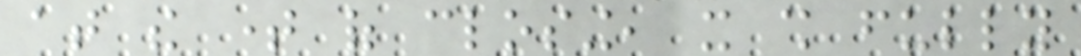at the time of closing, it shall fully
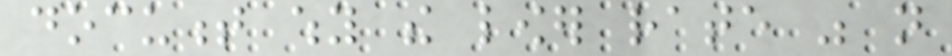document why the lower rate was not
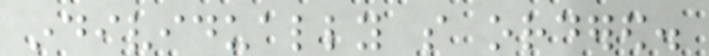individually so ordered.
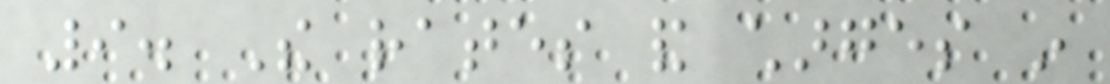9. The rates and charges in
